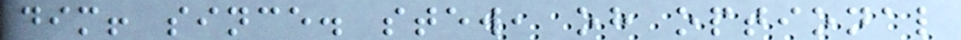dim! since. stew, oh optional
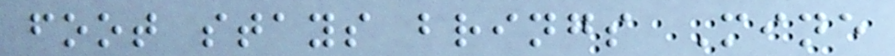foot stays brings Mine
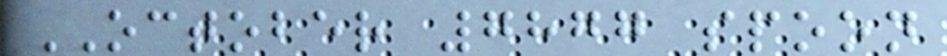OCTOBER 7877 spoon
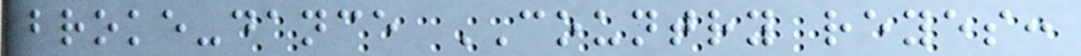broke-dance COUNTRY reyes:
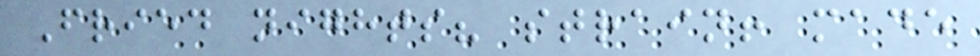Fried nights? strain! made
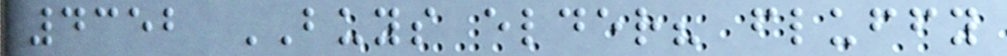4352 BUYS elder? fluffy
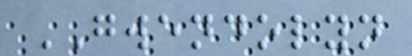GWENDOLYN
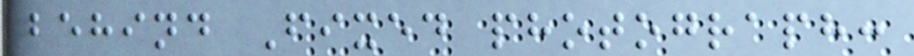behind Fixed photograph:
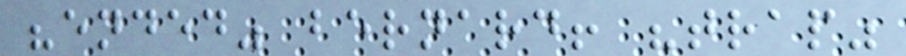"ended" bernard! "trap"
